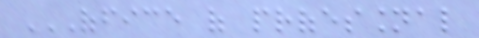OFFICE OF PROFESSIONAL
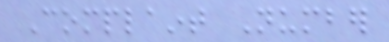Complaint Number
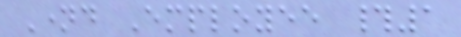Named Employee #1
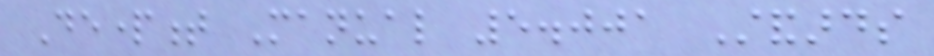Department Manual 5.001 Standards
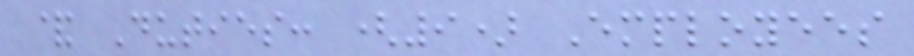& Duties: (9) Employees
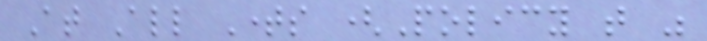At All Times (Policy that was
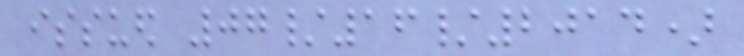issued 07/16/2014)
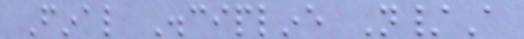Final Discipline N/A
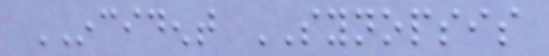INCIDENT SYNOPSIS
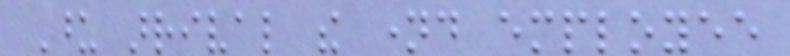Upon arrival the named employee
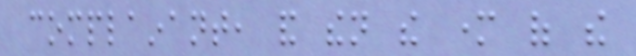complainant, and then the mother of the
